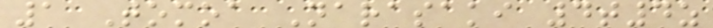1 Tomoa Narasaki 4t4z
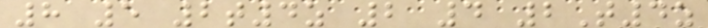8 5 2t4z 2 4 2T4z
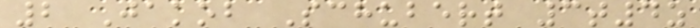2 Jakob Schubert 3t4z
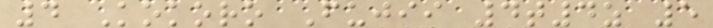4 Kokoro Fujii 4t4z 5
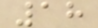18
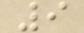9
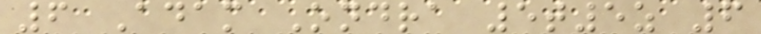6 Adam Ondra 5t5z 6
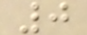0
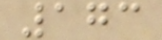173
